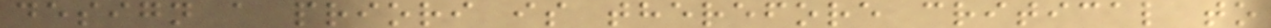design a priori is therefore critical to
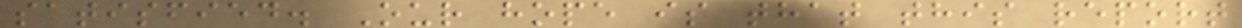satisfied. Our hope is that this report
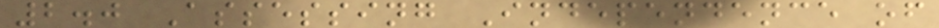2.0 Assessing Independence of
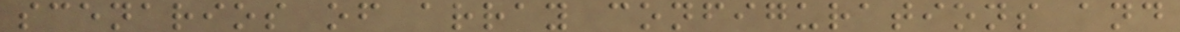scenarios of array configurations and
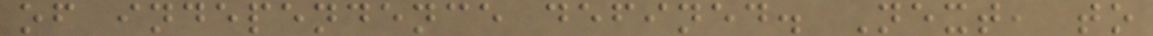of independence defined. Next, to
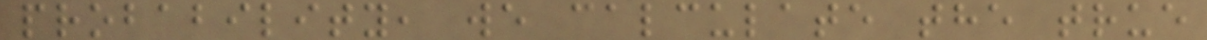probability, we calculate the true
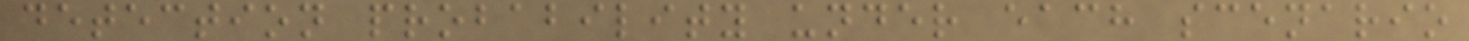detection probability under each scenario
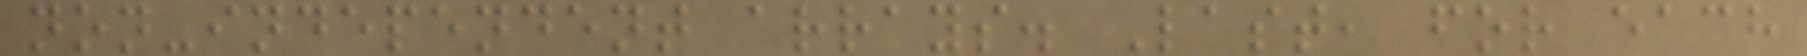non-independent arrays. Last, for each
